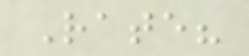Rate?
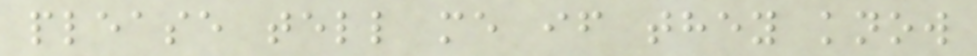please tell me if they know
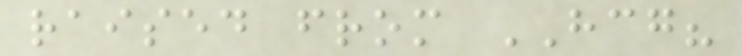raised from HCG?
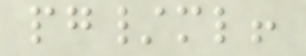pg/ml!
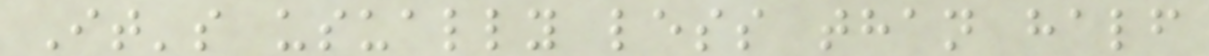It's usually less than half
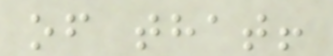of that!
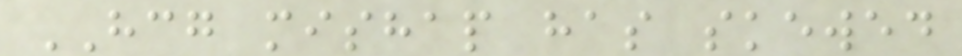HCG mishap has skewed
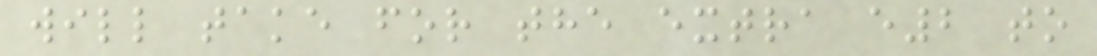will take for the extra e2 to
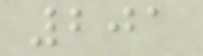201
